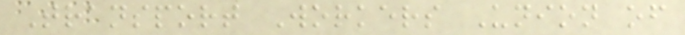Transport Workers Union of
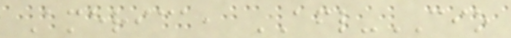America, AFL-CIO
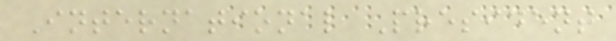International President
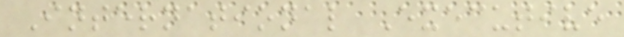International Executive
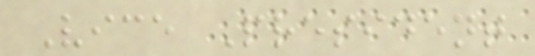Vice President
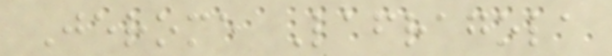Jerome Lafragola
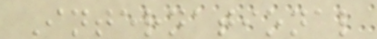International
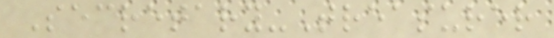Secretary-Treasurer
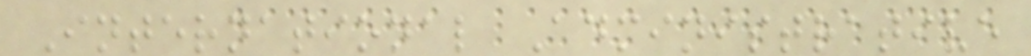International Administrative
